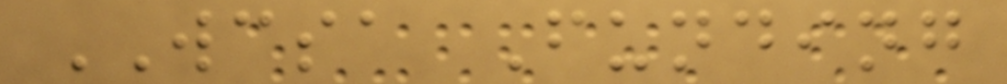WCSA Funding
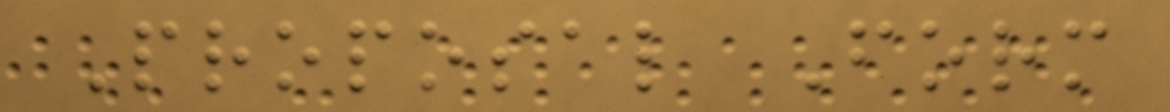Proposal Form
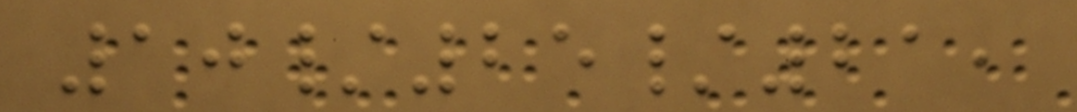10/25/21,
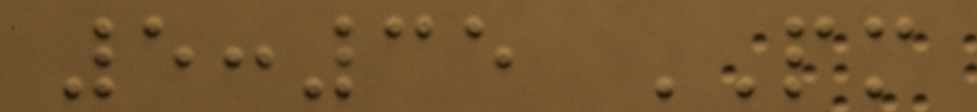5:35 PM
